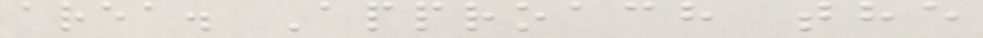area. Approach the
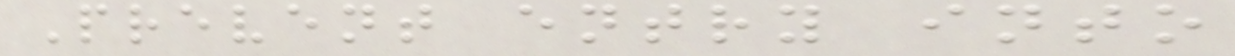Prevent entry into
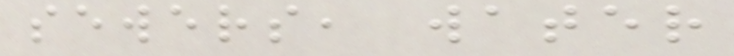sewers, water
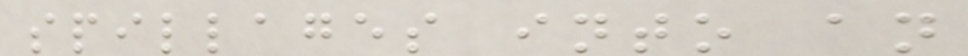spillages into an
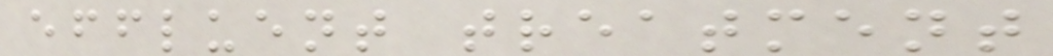effluent treatment
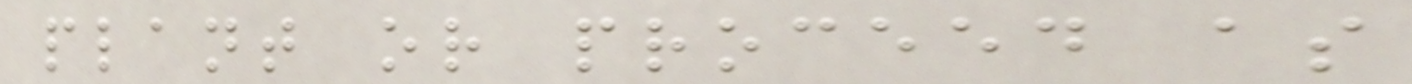plant or proceed as
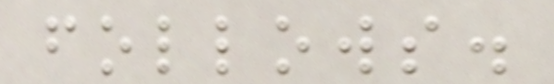follows.
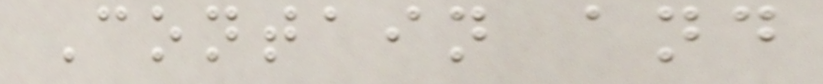Contain and
